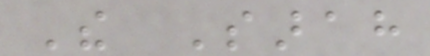The Sarah
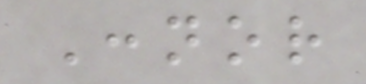Connor
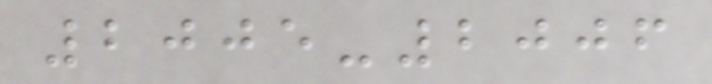2005-2006
